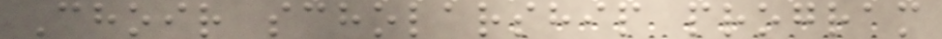Choir scholarship program
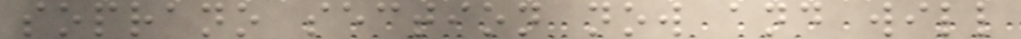soprano section now and will
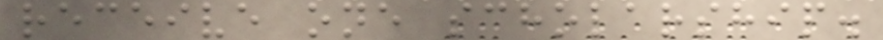receive one scholarship.
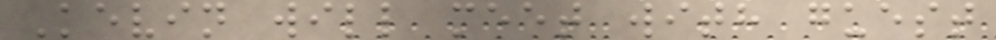Kevin will meet with guest
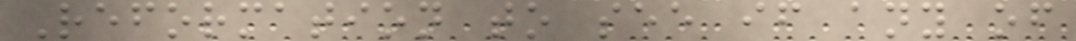Reformation to see if any of
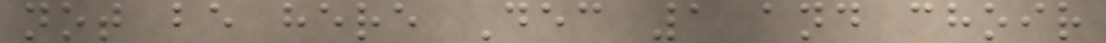not be here Dec 1 and choir
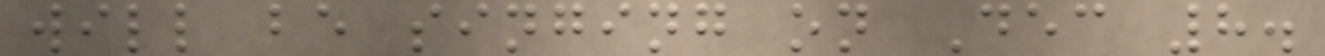will be singing on Dec 8.
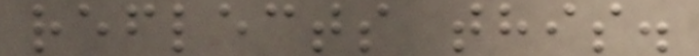reflects this.
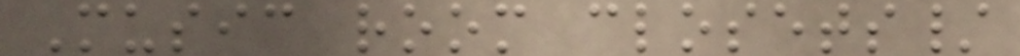Music room closets/
